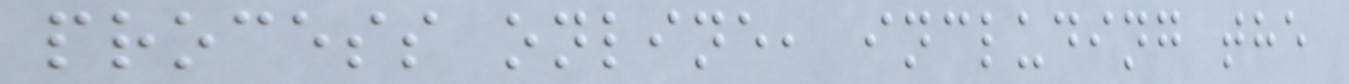process online, including the
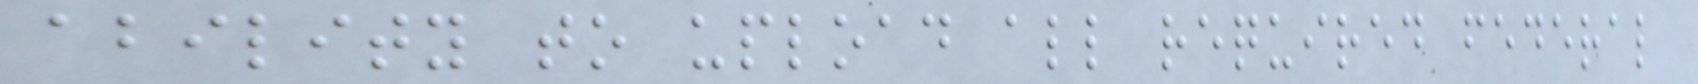ability to upload all required federal
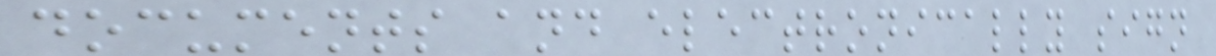documents and electronically sign
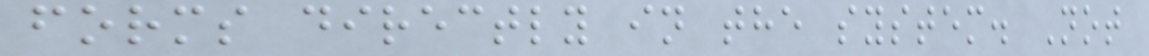forms directly in the system. Not
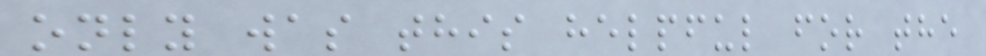only was this helpful for the
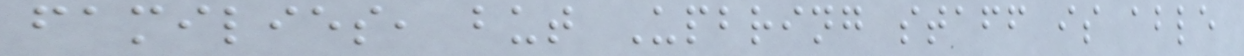families, but Upbring staff is able
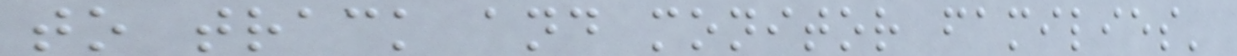to track and monitor families'
